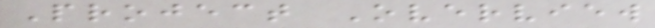Project Overview
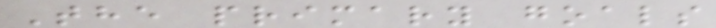The primary goals
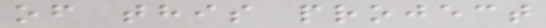of this project
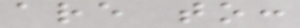are to:
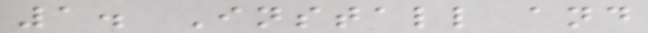1. Install and
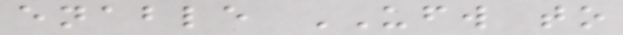enable UFW to
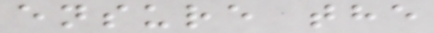ensure the
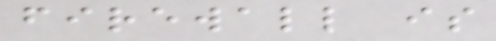firewall is
